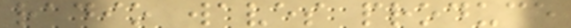radio waves produce
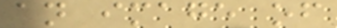an image of
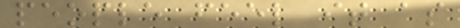people feel it as
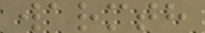warmth
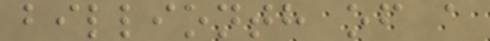billionth of a
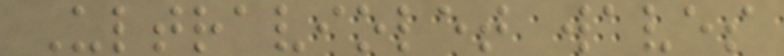Ultraviolet waves
